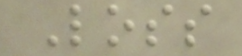Loss
